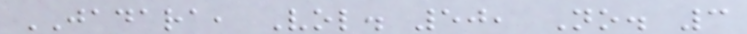JADARA, Vol. 50, No. 3
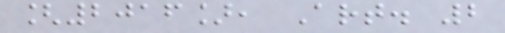[2016], Art. 2
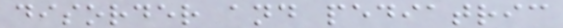disorder and pediatric
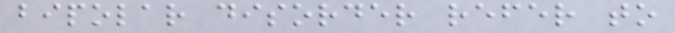bipolar disorder refer to
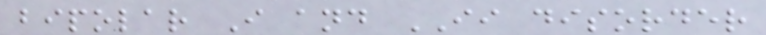bipolar I and II disorder
